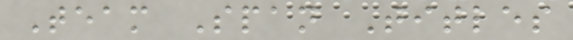Team Span Titles
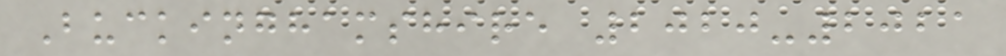Buckinghamshire 2020-2021
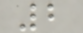2
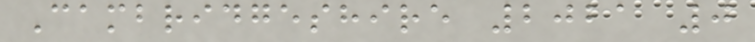Cambridgeshire 2021 0
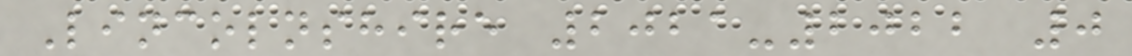Lincolnshire 2021-2022 0
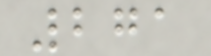271
